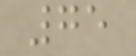75
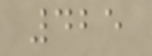425
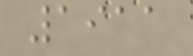1911
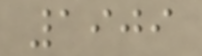1909
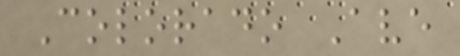Colorado Ave
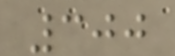300
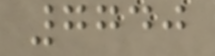7740
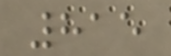815
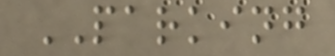PARKING
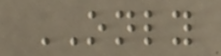ONLY
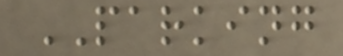PARKING
